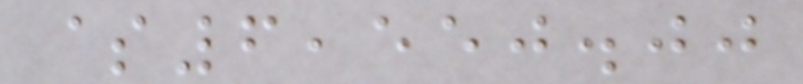$6,550.00
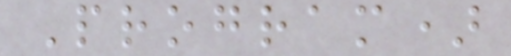Program)
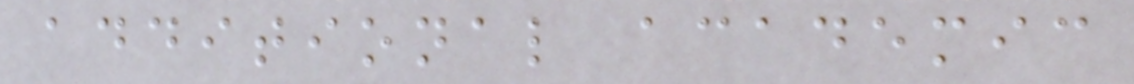additional academic
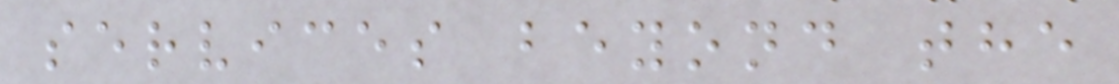services beyond the
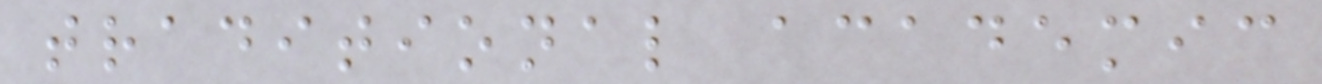traditional academic
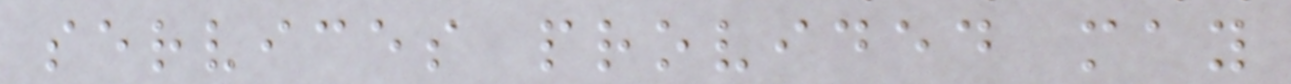services provided may
